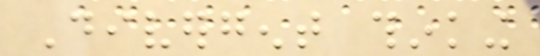Divergent thinking
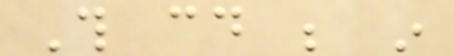This could be in
